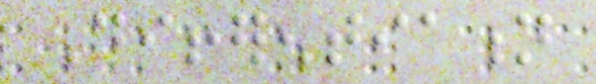Differentiation
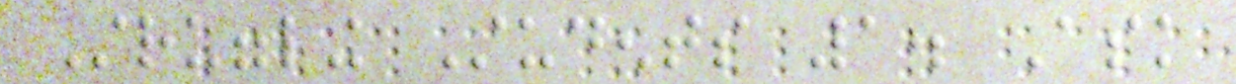Struggling Students 1. Ask
